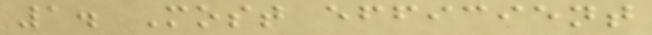1. Most efficient
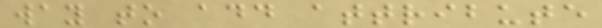way to add attribute
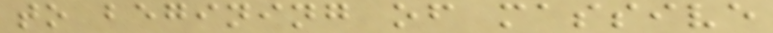to begining of massive
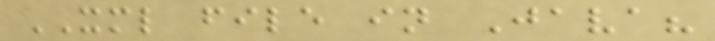XML file in Java?
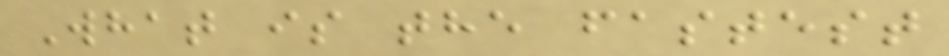What is the fastest
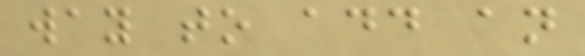way to add an
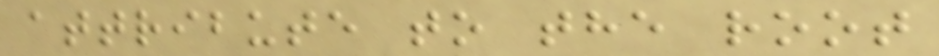attribute to the root
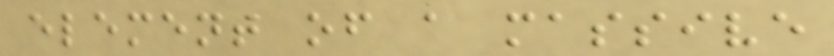element of a massive
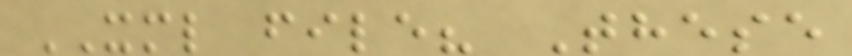XML file? These
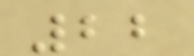22
